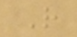R
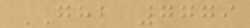GHB 7779
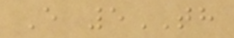E 5TH
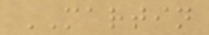MARTIN
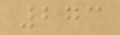273
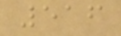516
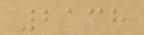2138
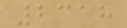2318
